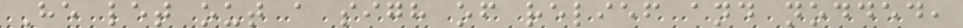He let out a sigh of relief and nodded,
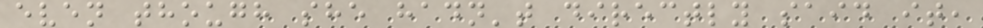even though she hadn't directly said it,
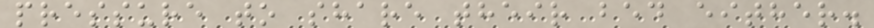pressure to share their bed either.
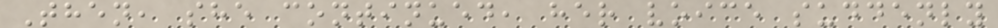Then, she continued, her voice suddenly
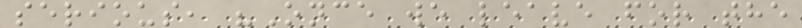serious, "Once we leave for the
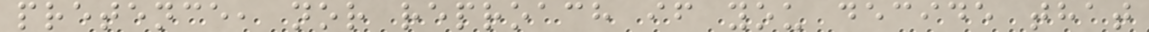pretence, nor reproach if you decide that
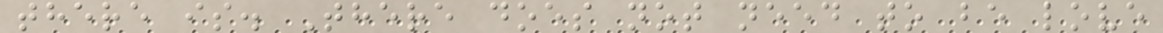there is. There does not need to be love
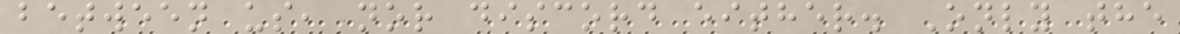between us, nor discord either. Only the
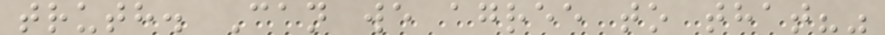truth. Can we agree to that?"
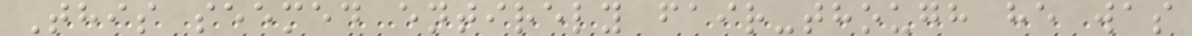This seemed entirely fair-though he was
